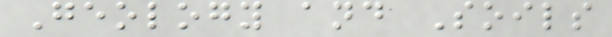Geology and Soils
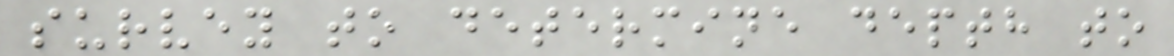survey to determine depth to
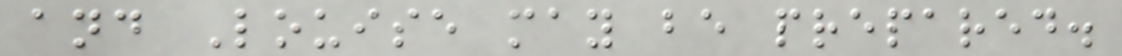and Louise may be prepared.
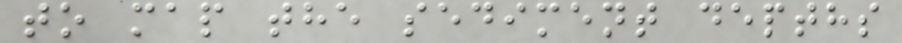to map the sediment depths
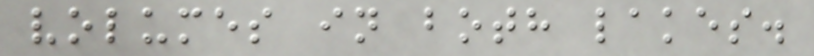volumes in both lakes.
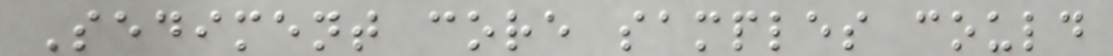Sediment core samples could
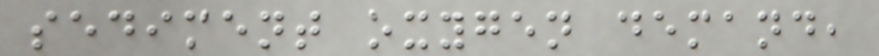sediment oxygen demand,
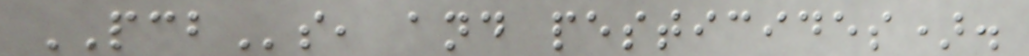PCBs, and pesticides).
